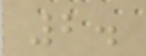2.
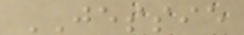JESSIE
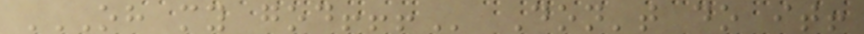OH MY GOD!!! Don't do it!
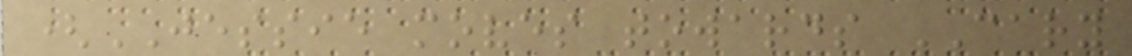(JESSIE moves towards CARY
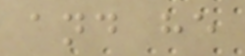and he
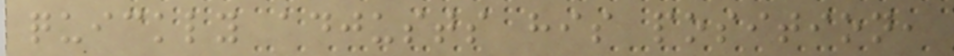quickly adjusts his position,
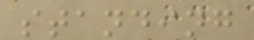standing
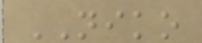NIKO
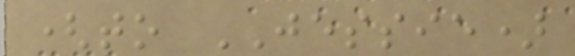(to JESSIE)
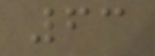63
